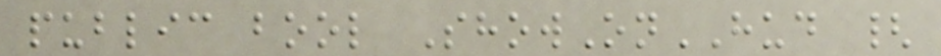public bool ShowOnHUD {
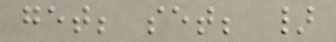get; set; }
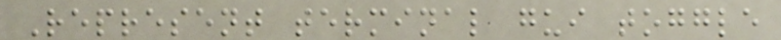Represent terminal gui toggle
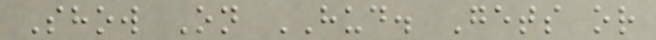Show On HUD. Gets or
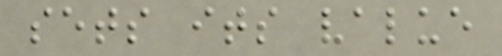sets its value
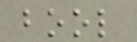bool
